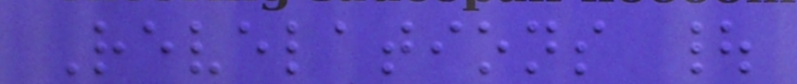Revelations |
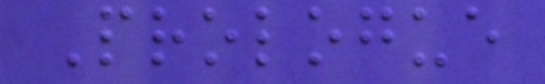Prologue
